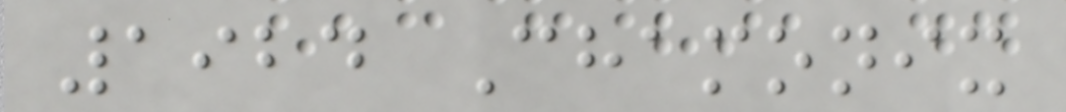1924 Chamonix
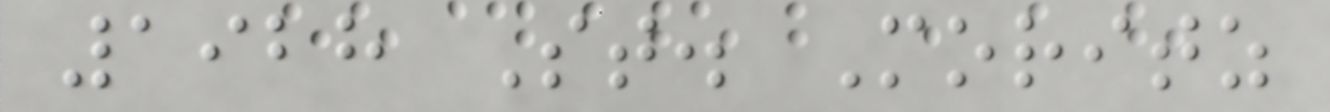1928 St. Moritz
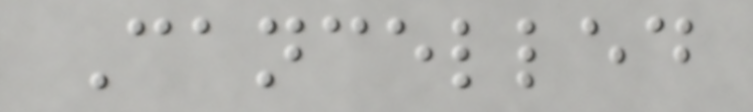Cancelled
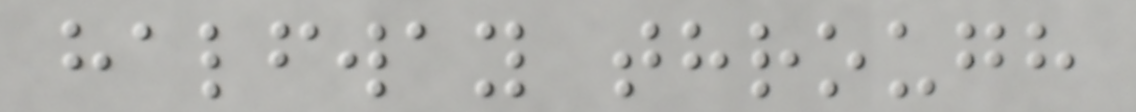halfway through
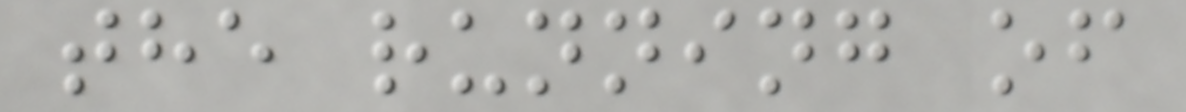the running of
